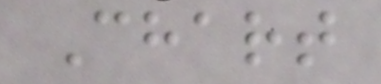Chart
